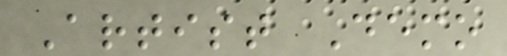Artist Demo
